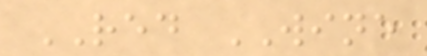RED WINE
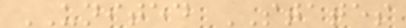UNITED STATES
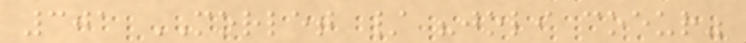301 MORLET / "joli coeur"
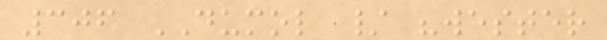306 DUMOL / "wester
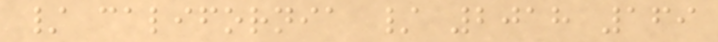/ california / 2018 169
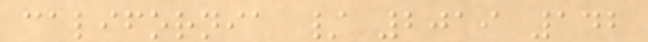california / 2019 142
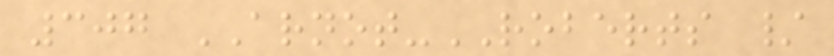307 ARNOT-ROBERTS /
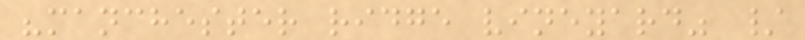"manchester ridge vineyard" /
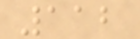112
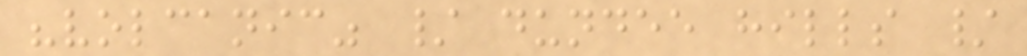"volcanic" / dundee hills /
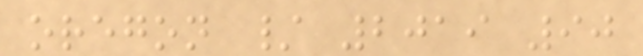oregon / 2019 90
